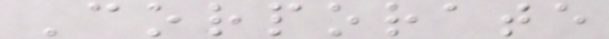Corporate
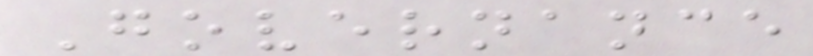Governance
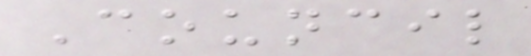Council
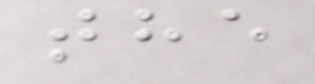the
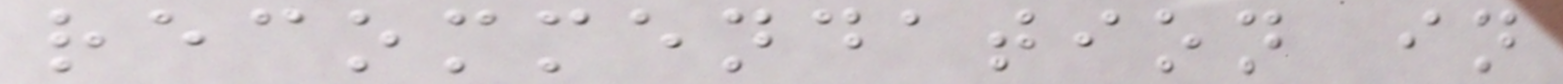recommendation in
